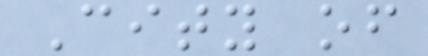City of
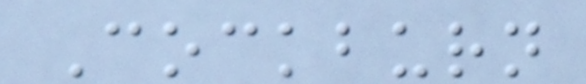Cockburn
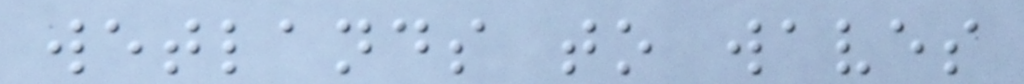wetlands to waves
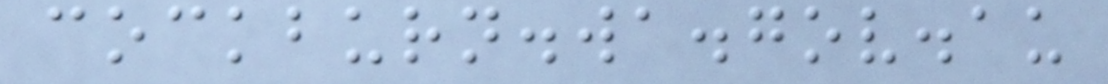cockburn.wa.gov.au
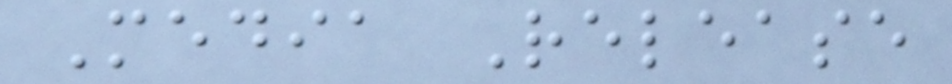Media Release
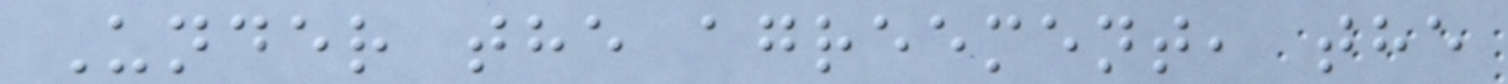Under the agreement, the
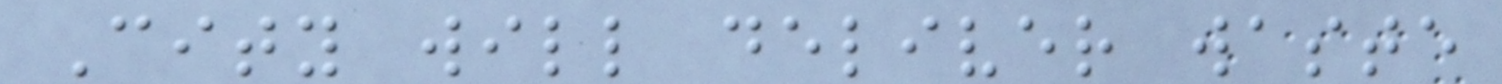City will deliver waste
